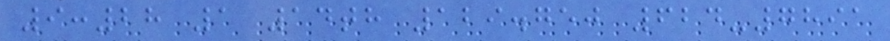9:28 1 14th 129.750 624-7891
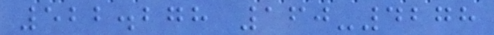522.278 160-4278
